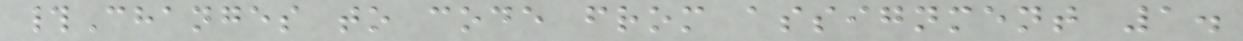#Changes to code from assignment 1.
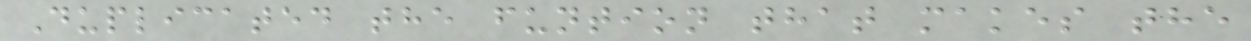Duplicated the funtion that makes the
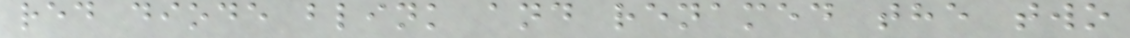red diode blink and renamed the two
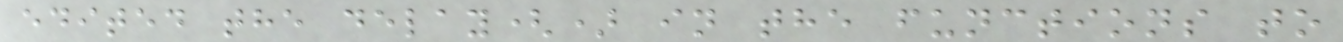edited the delay() in the functions to
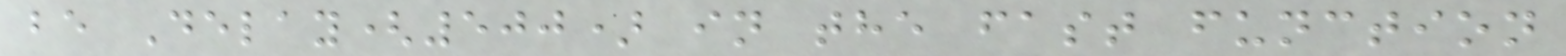be Delay(500) in the fast function
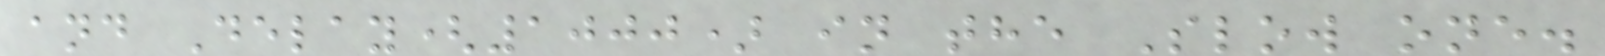and Delay(1000) in the Slow one.
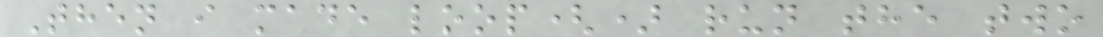Then i made loop() run the two
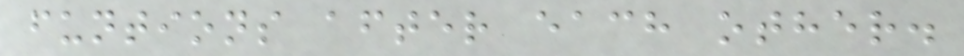funtions after each other.
